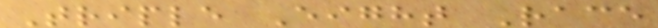Triple Eight Race
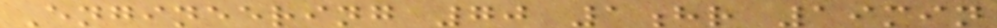Engineering 70 1hr 19min
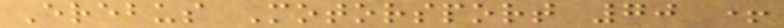Erebus Motorsport 70 +
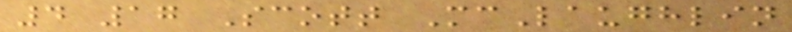4 17 Scott McLaughlin
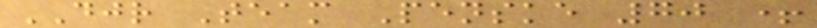DJR Team Penske 70 +
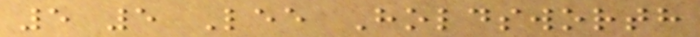5 5 Lee Holdsworth
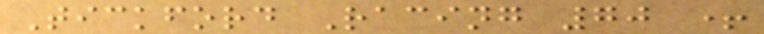Tickford Racing 70 +
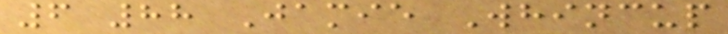6 88 Jamie Whincup
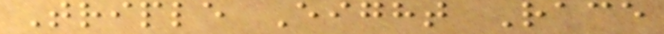Triple Eight Race
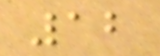12
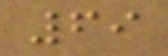69
